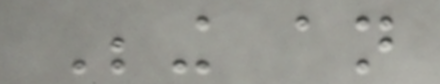Being an
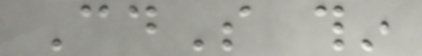CdS thin
